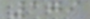179
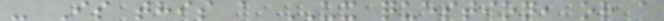- Is this a UX question, or a
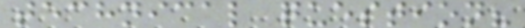technical question?
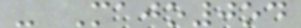- Majo0od
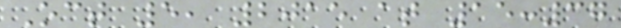Oct 5, 2015 at 15:37
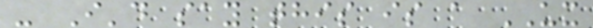- I'd say this is a UX
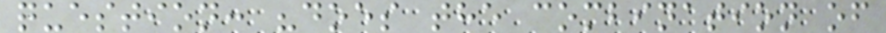question: "does the combination of
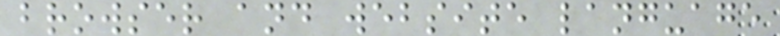browser and website language
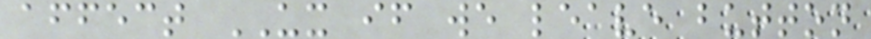affect UX if we leave button
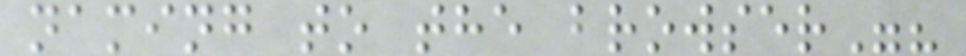naming to the browser"?
